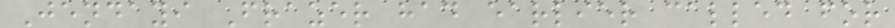Jendayi Frazer had earlier called for
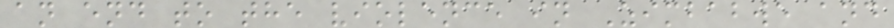an end to the violence in Zimbabwe and
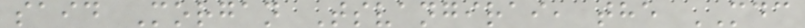said Morgan Tsvangirai, the MDC
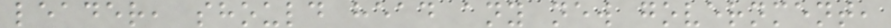leader, should head any new government,
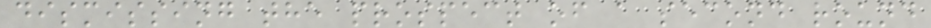dismissing the prospect of a second round
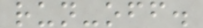run-off.
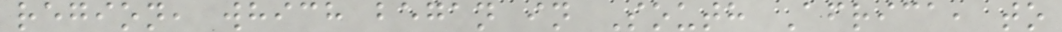region, which began in South Africa, to
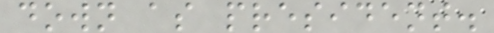down as president.
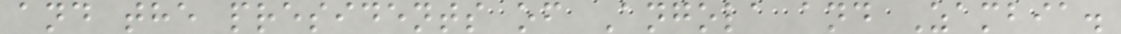and the presidents of Angola and Zambia.
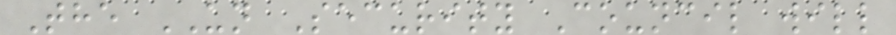The UN Security Council will
